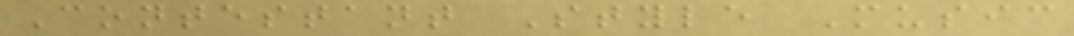Contestant Style Music
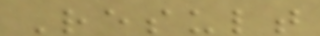Result
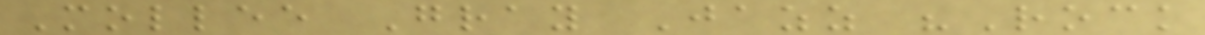Mollee Gray Jazz "Rock
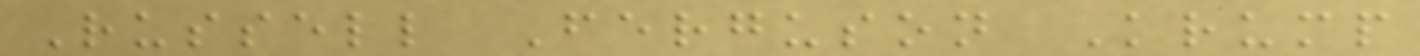Russell Ferguson Krump
